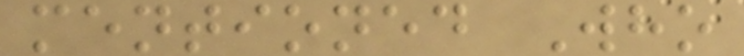mentioned Who
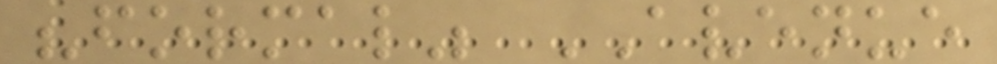"formal" AVENUE
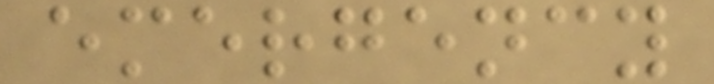emergency
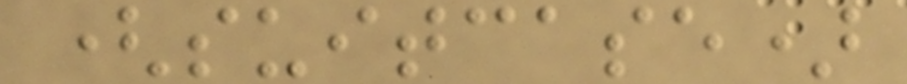(suitcase)
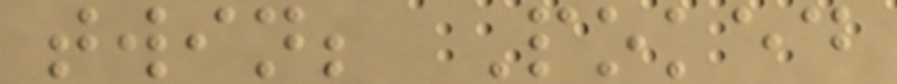twin; Poked
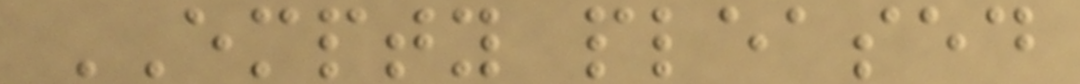EMPTY pleased
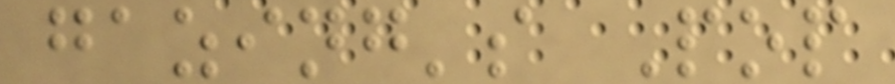gazing's Pop
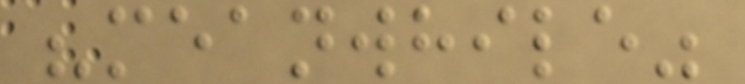"meanwhile"
